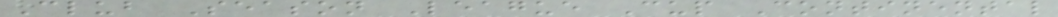Club Season League Cup Continental
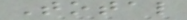Total
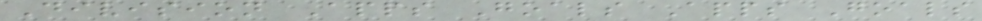Division Apps Goals Apps Goals
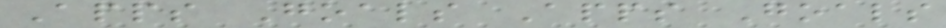Apps Goals Apps Goals
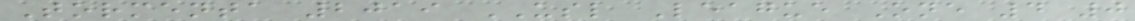Tormenta 2019 USL League One 4 0
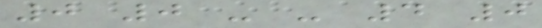0 0 - - 4 0
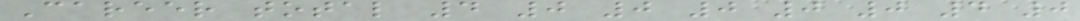Career total 4 0 0 0 0 0 4 0
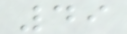49
